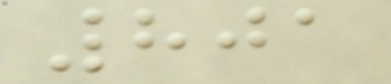801
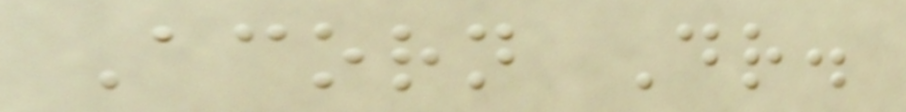Acorn Dr.
